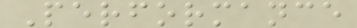Performance
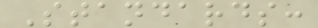Standards:
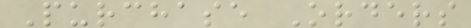Purchase Orders
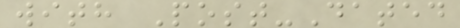with Post-Dated
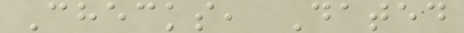Checks, Dated
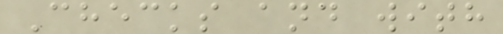Checks and with
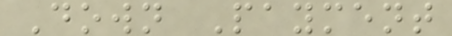Down Payment
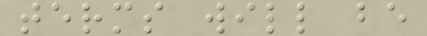terms will be
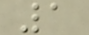1
